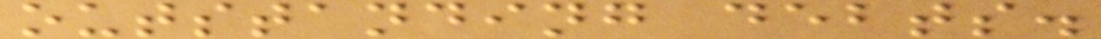outstanding debts.
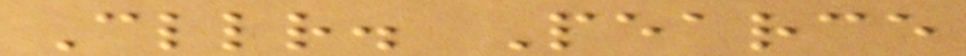Cllr. Pearce
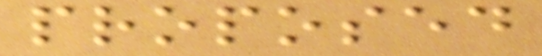proposed
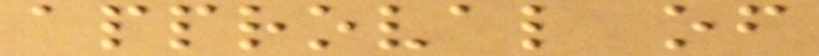approval of
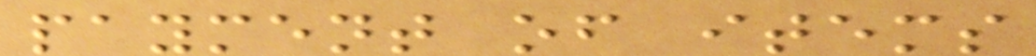payment of items
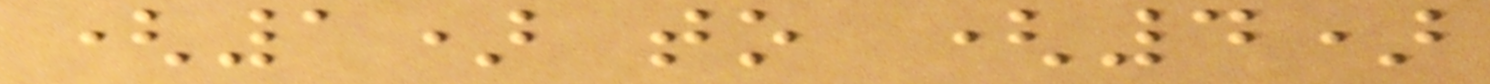(1) to (4)
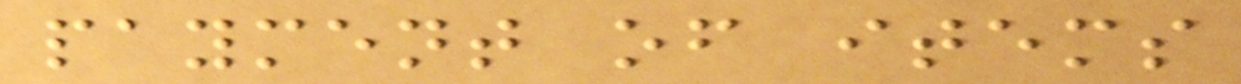payment of items
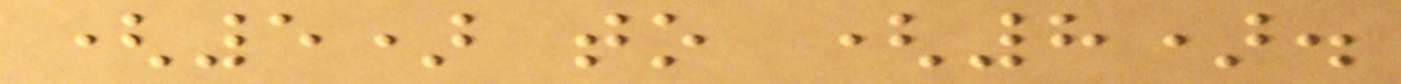(5) to (8).
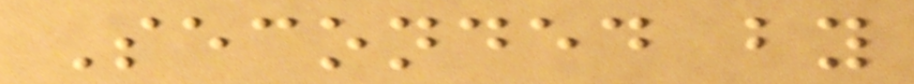Seconded by
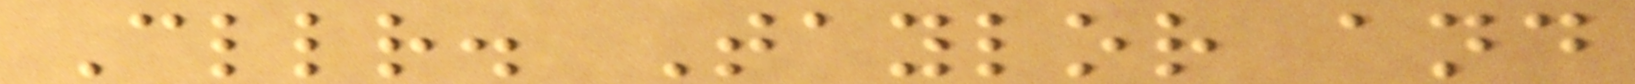Cllr. Taylor and
